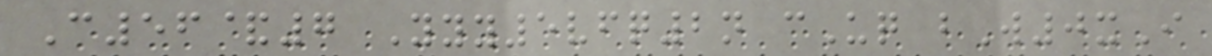C56&7 Yyy5vfq2n cUq bW0xI
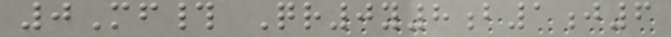0Mf# Qr0y8b1j6
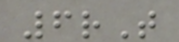6rT
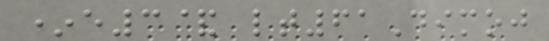*e3& lt61Dimoj
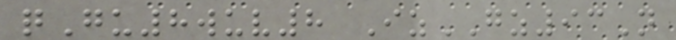qGu8wuv8 IzGZ93N
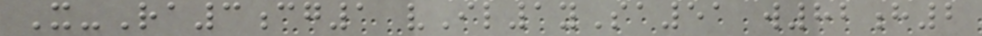X-Ra3cg1 vIl1ySa51 w82h2
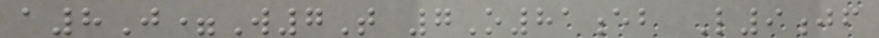a8J=W7T 7O81eb L9jf
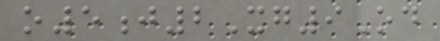o5j2Xg9Od
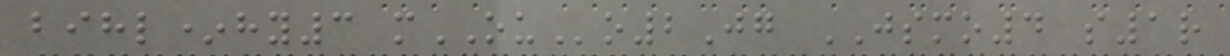bihl*hy3 mOUo2Jg JSMO4 s1r
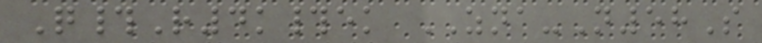Q#R4k#ek ZNA-N58S
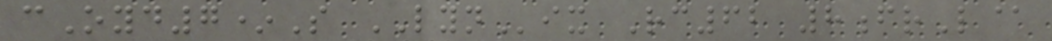cOyd7*S LYNix Rc62 8frL@
